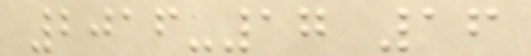2016-17 16
